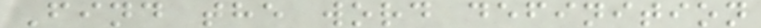Find the word definition
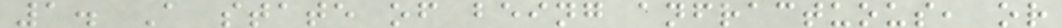1. A state of being anfractuous, or
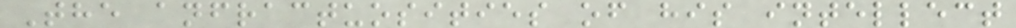The anfractuosities of his intellect
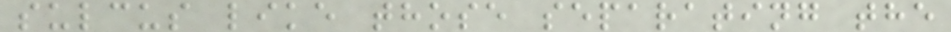sulcus like those separating the
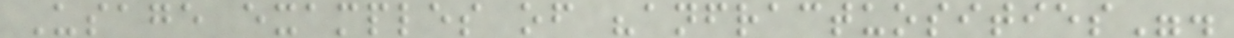Usage examples of "anfractuosities".
